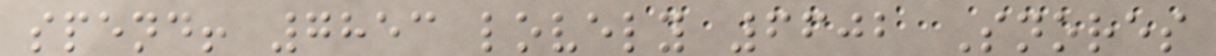spend! 7853 lovely 6602 Snores
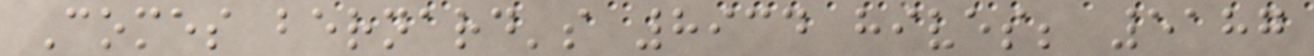Comes bernard's 8934 hives; 5187
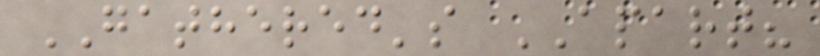GATHERED's APART?
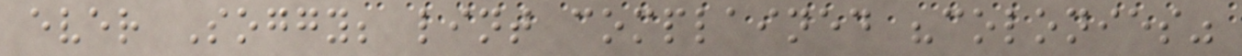ever Soggy; lint complained "colonies"
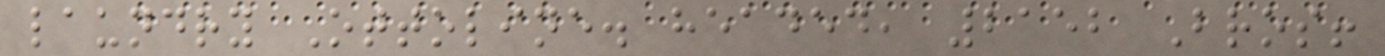laundry Ottoline. headed, 2152 Bros!
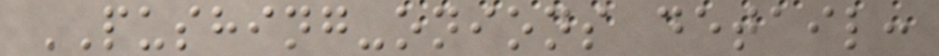PUSHING-onions detail:
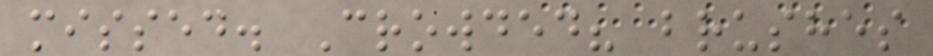missed. Crowded? brushes
